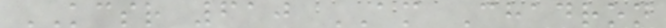KCSR 610 AM Chadron
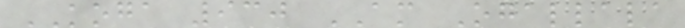KOGA 930 AM Ogallala
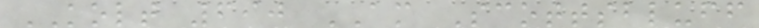KOLT 690 AM Scottsbluff
